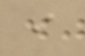i
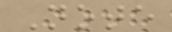Note
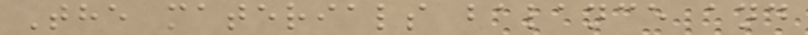The materials balance and
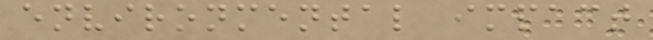environmental impact
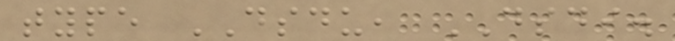type DSDU, DSDI.
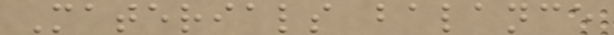Materials balance
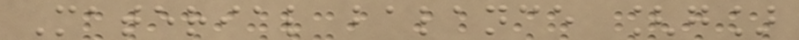Material balance [g]
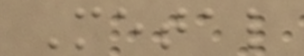Metal
